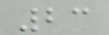23
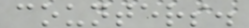counters.
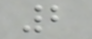2
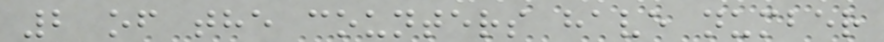2 of the counters have number
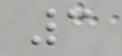3
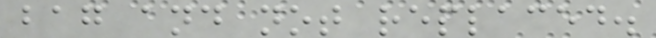bag and not replaced.
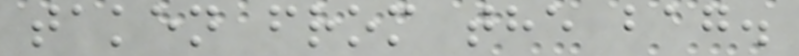taken from the bag.
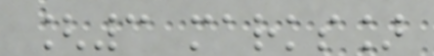[3 marks]
